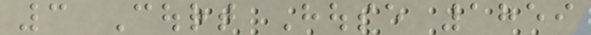3 Court House 1859
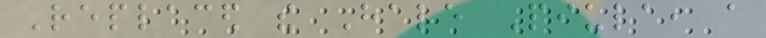Replaced the Hale Piula, a
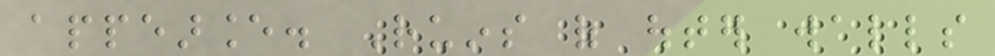appearance. Ruins of outer walls
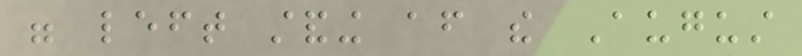were left standing after the August
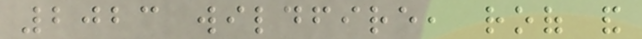2023 wildfire, roof and
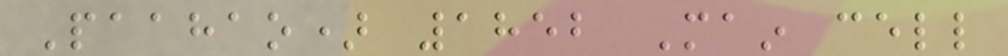Paahao) 1852 Main cell
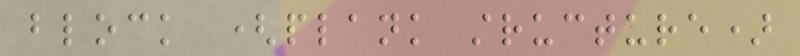block (plank structure)
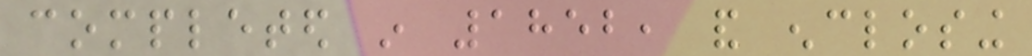completed in 1852, and enclosing
